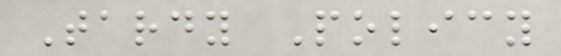Tardy Policy
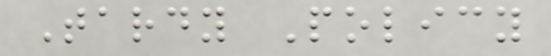Tardy Policy
